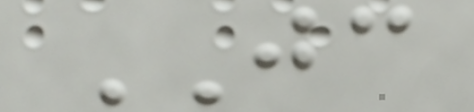JC
